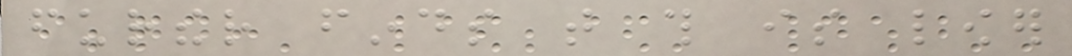further finds that this is lower
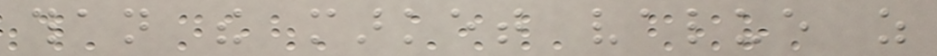than the market value as
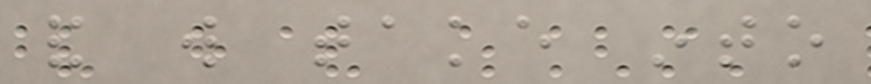and will take into
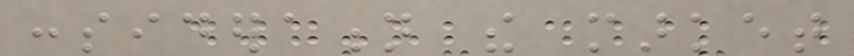consideration the market
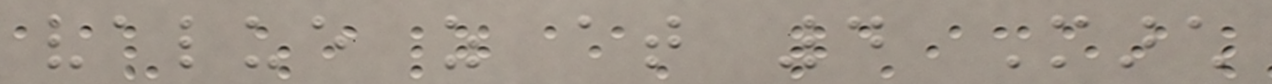value as at 4 March
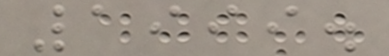1999.
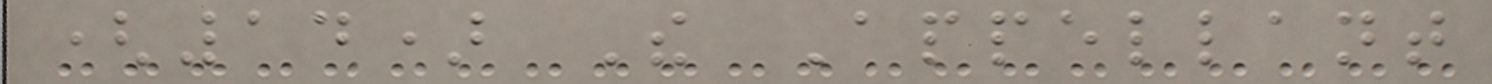(14) The Appellant
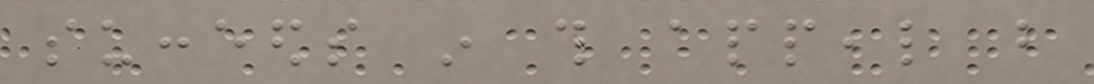succeeds in this appeal but
